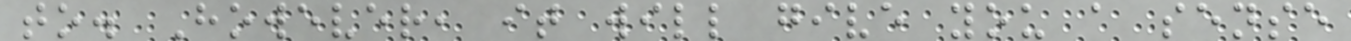to. However, it will give you a sense
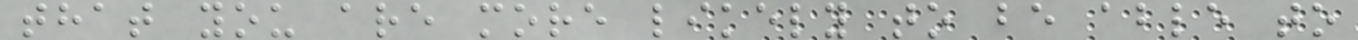that you are more likely to be able to
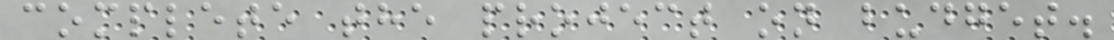complete the project on budget.
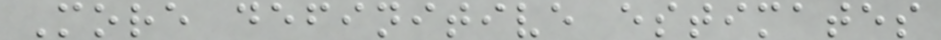More definitive estimates
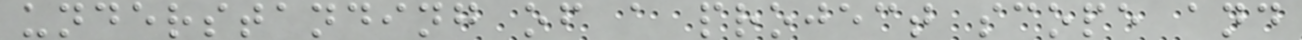understanding of a project scope and
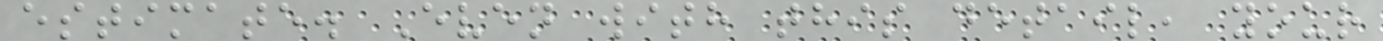estimate. Even with this detail, your
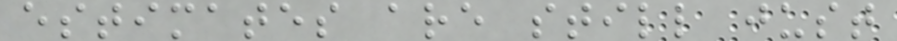estimates are still just
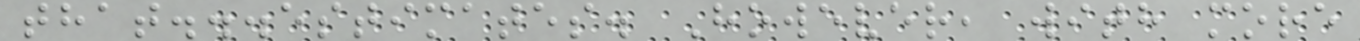that...estimates. However, with more
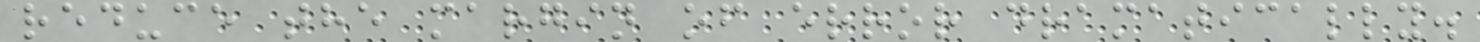reduce the margin of error dramatically.
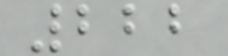222
